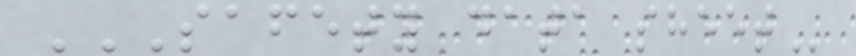SAFETY DATA SHEET
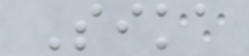Sika
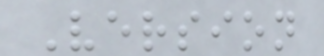Version
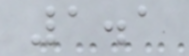1.1
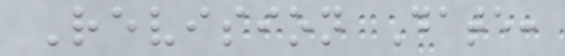Revision Date:
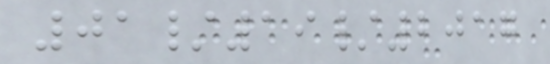01/19/2017
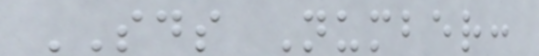SDS Number:
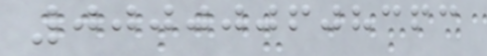000000608363
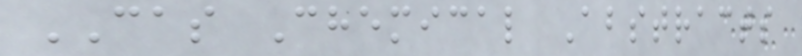CAS Chemical Abstracts
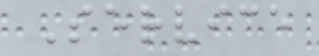Service
